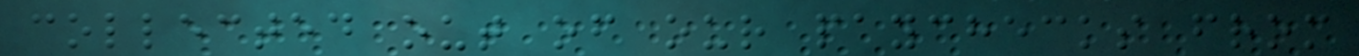collected out of our paychecks from
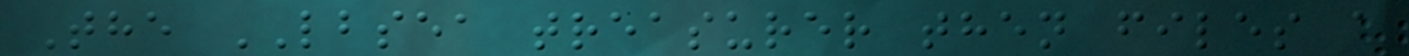The LBSEA treasurer then files a
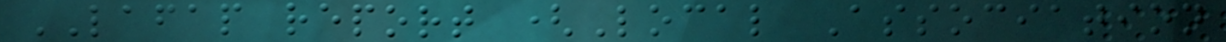LAFAP report (Local Association
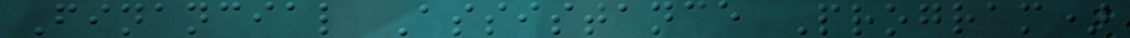Financial Assistance Program)
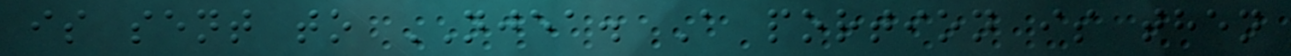is sent to NJEA. A portion is then
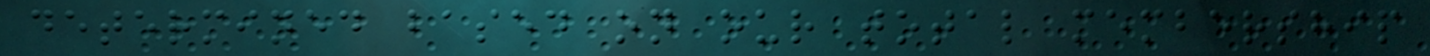determined based on our total membership
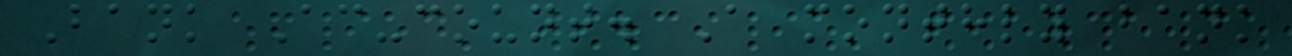Bank Ac-count. A monthly bank
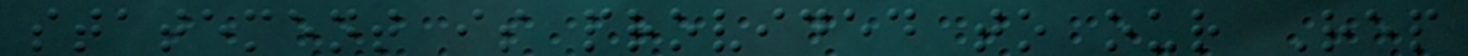statement is provided to our Rep
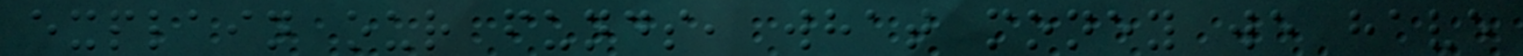explain our funds, what money we have
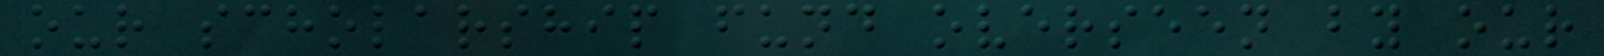our scholarship fund overseen by our
